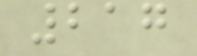217
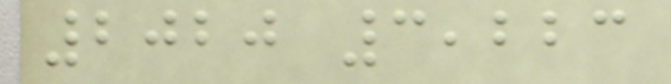2020 3,223
